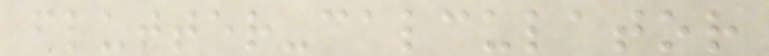flutter-calculator
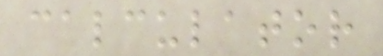calculator
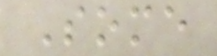Some
